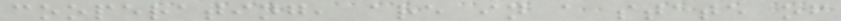cooperating, are in a state of
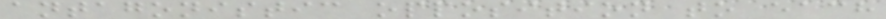antagonistic opposition to each
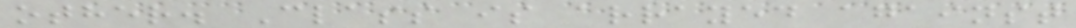other. Class is arrayed against
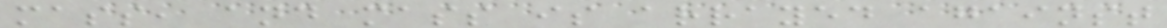mass, and mass is arrayed against
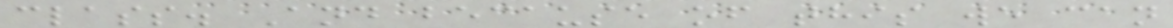class. And because of this we can
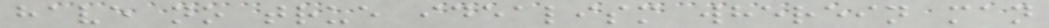have no true idealism wherein man
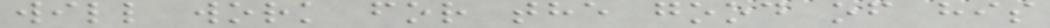will work for the good of his
